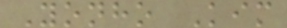Yonho Kim
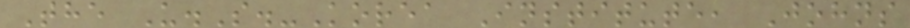The U.S.-Korea Institute, Johns
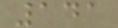141
